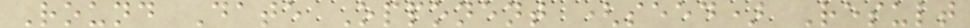Round Date Opponent (seed) Result
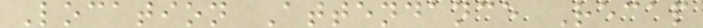Location Attendance Recap
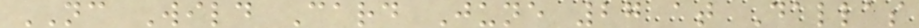NC Wild Card June 27 at Dallas
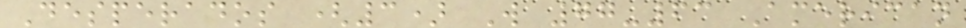Desperados (3) W 77-63 American
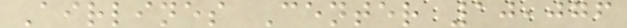Airlines Center 10,076
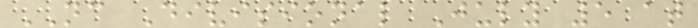NC Divisional July 5 at
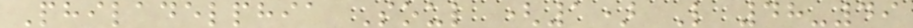Philadelphia Soul (1) L 48-49
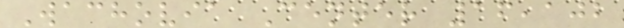Wachovia Center 16,102
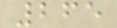265
